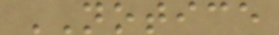NOTICE
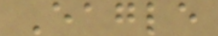Eagle
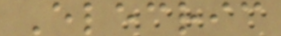Elecric
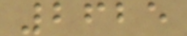2625
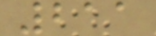211
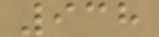938
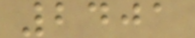2401
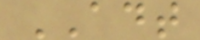ADT
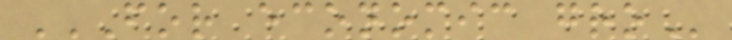FOR ECONOMIC GRO
